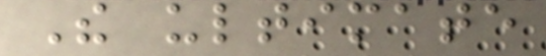The ultimate
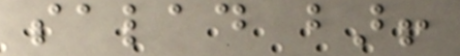salad bar!
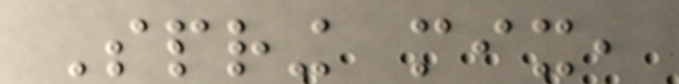Spring mix,
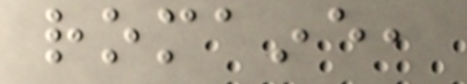romaine,
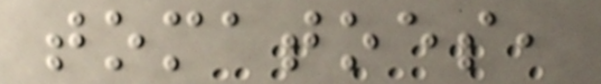tomatoes,
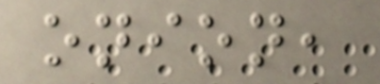onion,
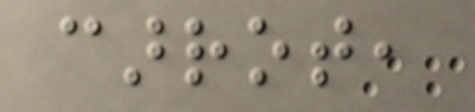carrot,
